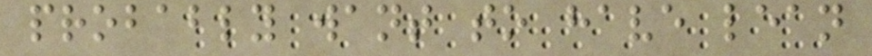probably want to have lean
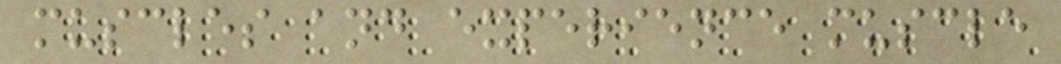muscles and experience muscle
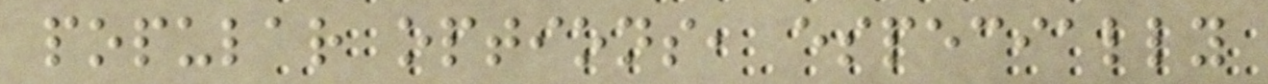popular options, especially
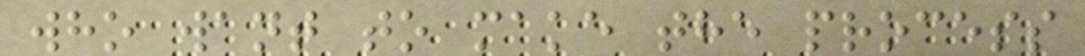who want to make the process
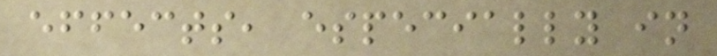effects, especially in
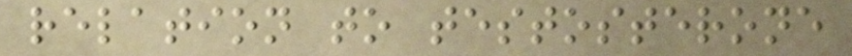relation to testosterone
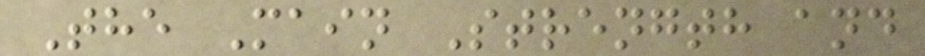The Main Strength and
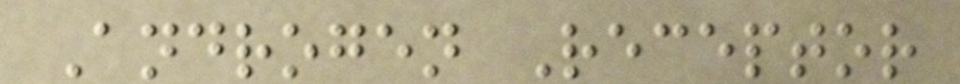Androgen Receptor
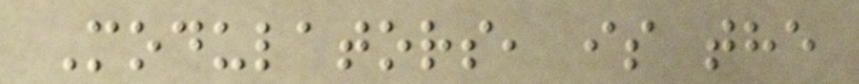Modulators, is the
